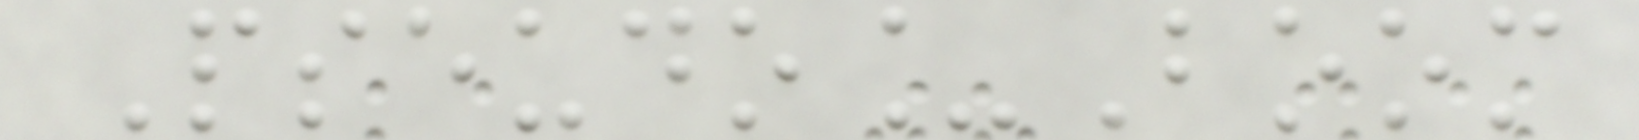Pseudo_Boom
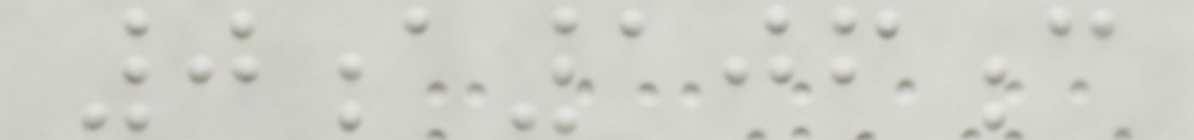0a106c
